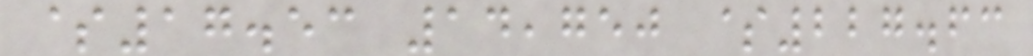$17.53 14,750 $227.63
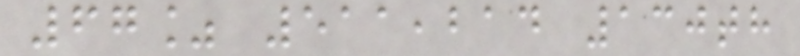67% 511,214 130th
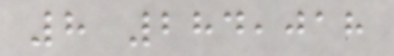8 284,018
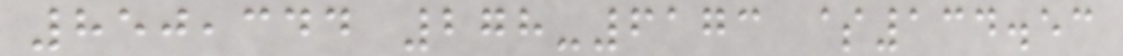850,344 278-6173 $134.53
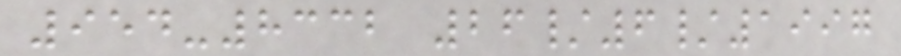954-8332 26/6/1997
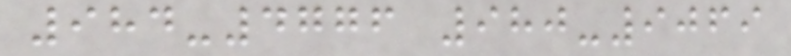984-4776 980-9069
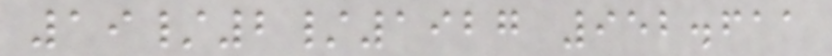19/2/1927 952.611
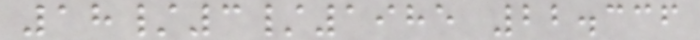18/3/1985 22.336
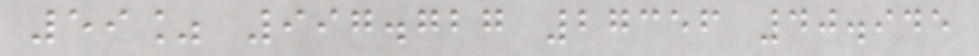59% 997.727 27356 40.945
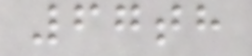67th
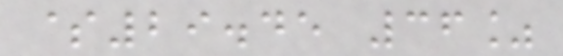$29.45 36%
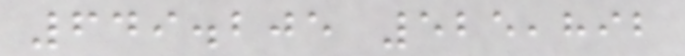649.205 525,892
